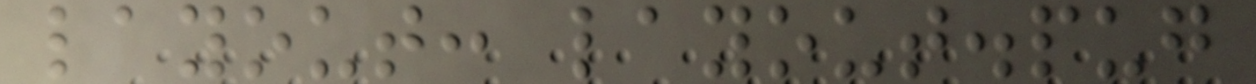layout: layout.pug
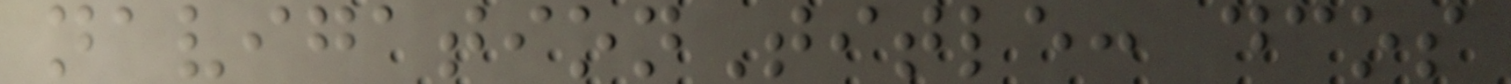navigationTitle: dcos
